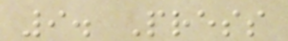9. Press
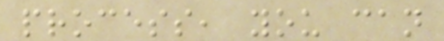process, you can
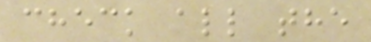check all the
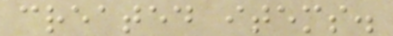created items.
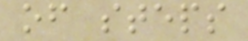of steps
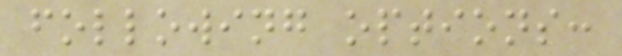following options:
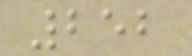252
